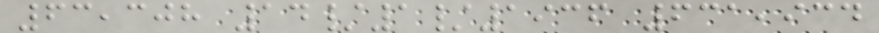63,308 14/1/1936 631,934
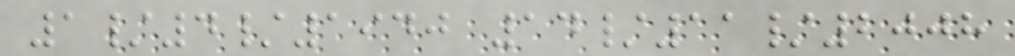1/4/1940 14/11/2008
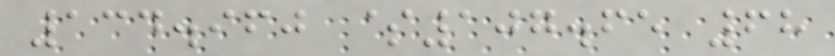134.960 $107.65 68
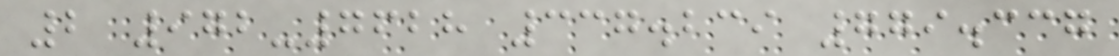2 972-7628 337.239 779.337
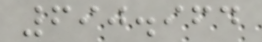690.964
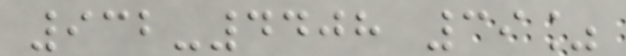932-4408 39%
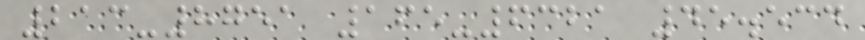213-8751 165-6321 45.534
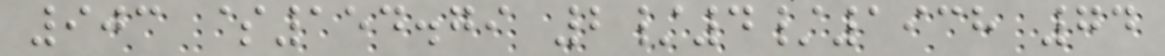903 $154.79 2/4/1938 74
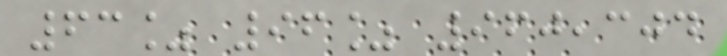63% 96% 960,304
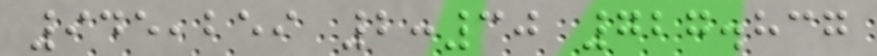945,259 2:30 727.837
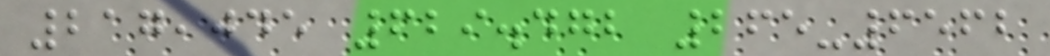217,045 629.472 265-6562
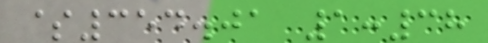$354.01 1:38
